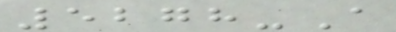5278-A
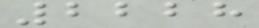2228
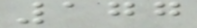177
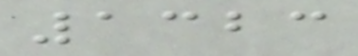1323
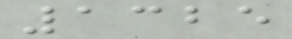1325
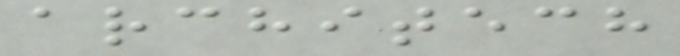architech
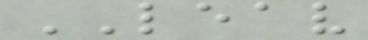LEAV
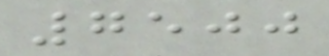7500
